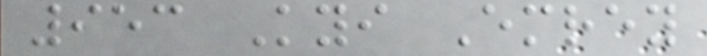953 Kyi Emrey
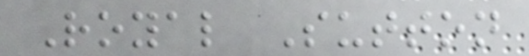Royal Sutton
